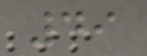49
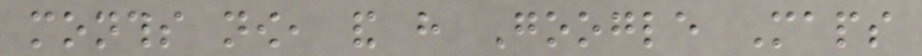months now, and have Google Maps
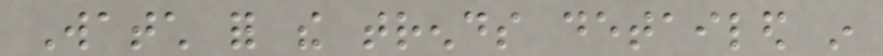Watch for the trends detailed in
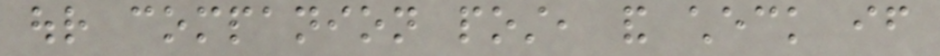our companion post, and check if
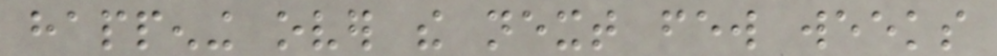happening over the next few weeks
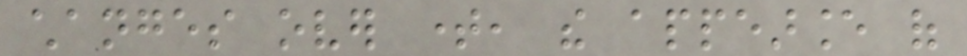changes over time, the appearance of
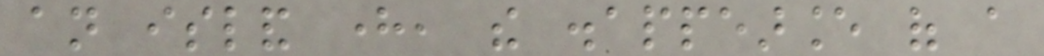an island here, the disappearance of a
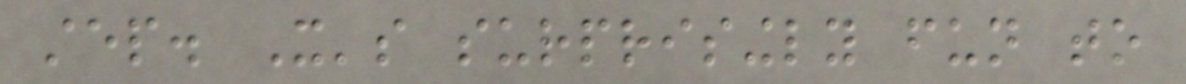step. It's surprisingly fun to
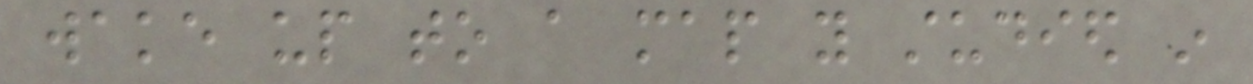wake up to a map you studied in
